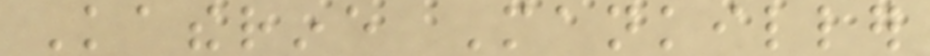Katherine Mankiller
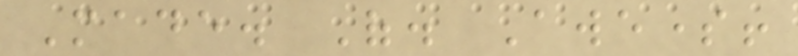Made. Of. Awesome!
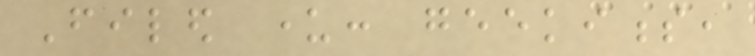Filed under: geekiness,
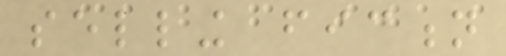selling fiction
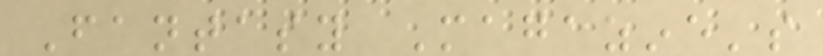Fantasy Magazine's
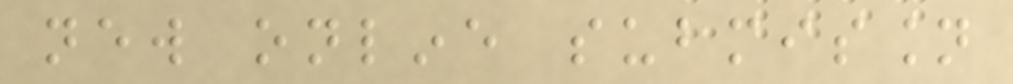new online submission
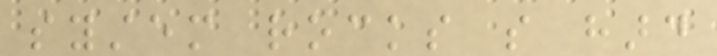system rocks so hard
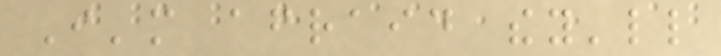I'm afraid they'll
